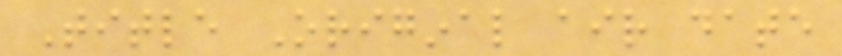Title Original air date
